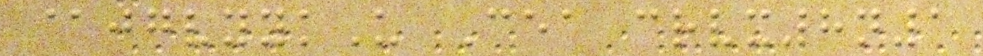@jgvyykU Cea crvx8n1
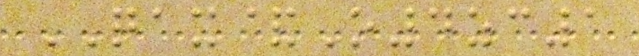QAX&O4zc1
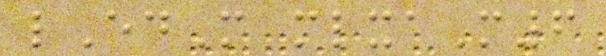lEdM mlxaM6
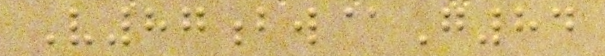V87bw@G84
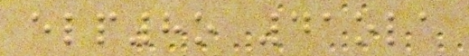elp8o 41ola
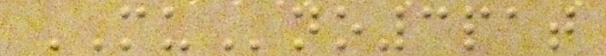MUno3pat
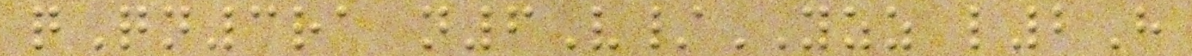qQn3ra n6V/YZZ l2H
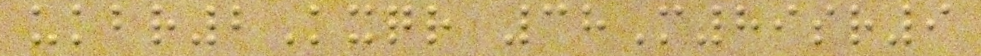ukbr2Kxqr 38M89sr9
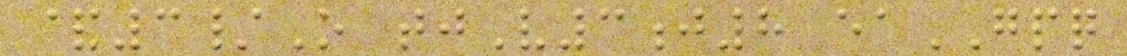&3/O tjV3j8 eaGPQ
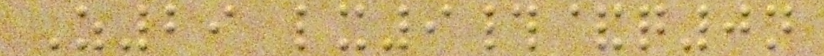Z29 lx9#&q0n
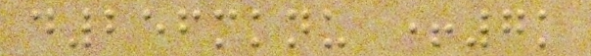d256mknu +7k
